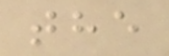the
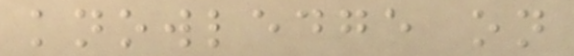knowledge on
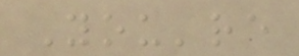You're
